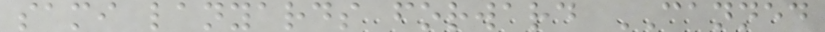sami lanyards forward CANNED
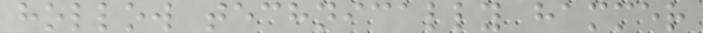hollow technically hammer
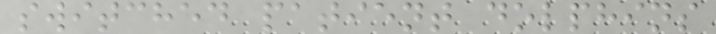switched patient dolphins
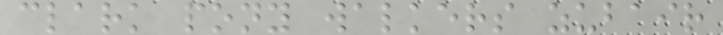clark pony walkers zubair
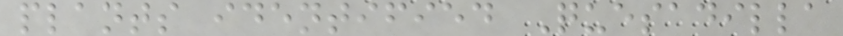plants identified Quesadilla
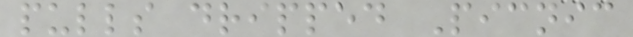pulls dripped Picnic
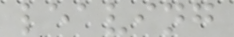leaving
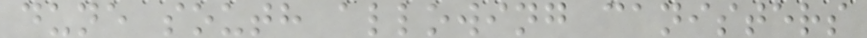dune south allowing canisters
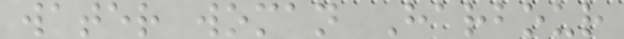water woman Harbour
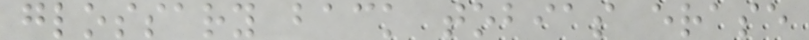glossary back tobias erase
